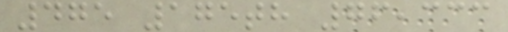475 175th 76,333
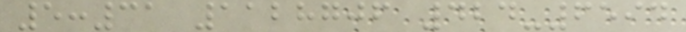5:31 1128706 424-6594
